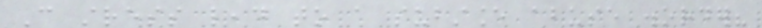Can stress lead to a substance abuse disorder?
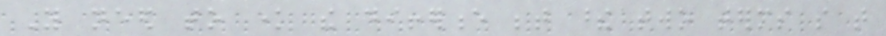You need to know the difference between these two terms so that
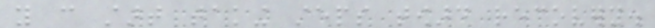you can start taking steps toward recovery.
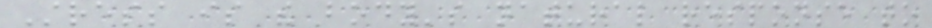Stress is the body's natural response to
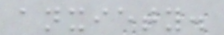anxiety.
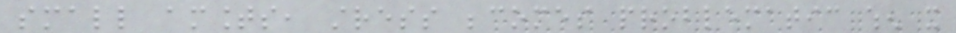small amounts, stress becomes problematic when it
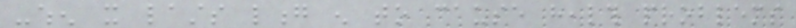-when it lasts long enough to cause health problems
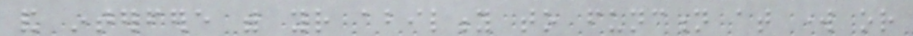and interfere with your ability to function at work or
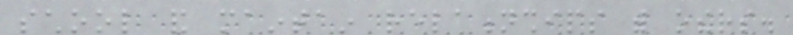school and maintain relationships with others.
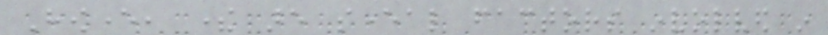However, there are several factors involved in
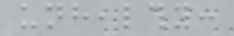unhealthy:
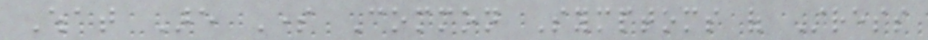What Are Some Common Symptoms of Stress
